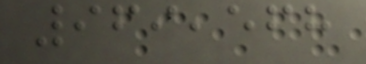969,568
